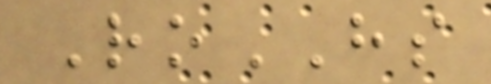RoHS
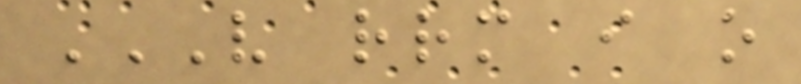V RRM I O
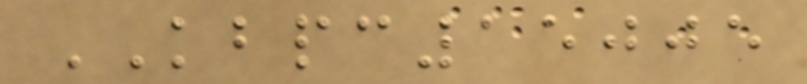KBPC15005
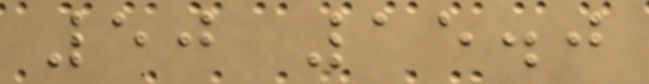50 15.0
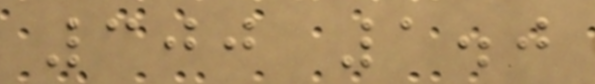300 1.0
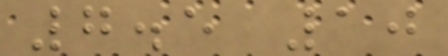7.5 10
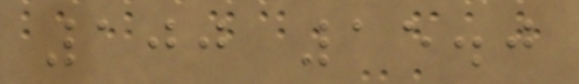100 15.0
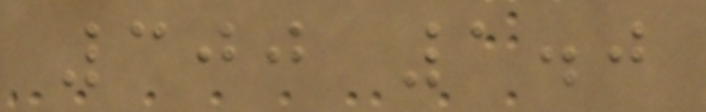300 1.0
